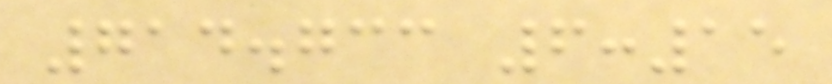714.733 6:15
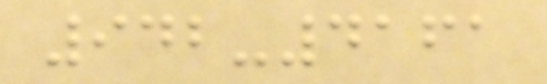942-4161
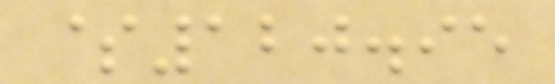$120.95
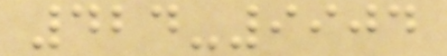424-9904
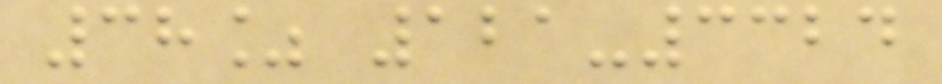38% 121-3324
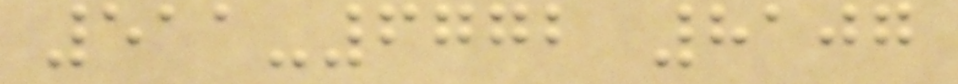511-6772 8107
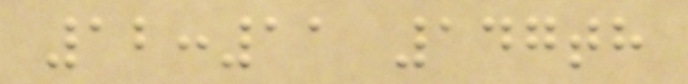12:11 147th
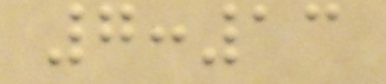7:13
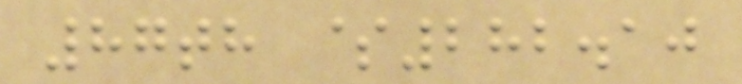87th $282.10
